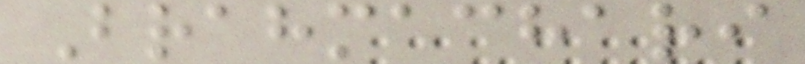Brahmachari
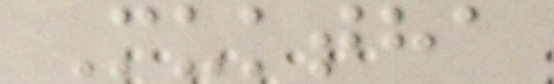Muktha
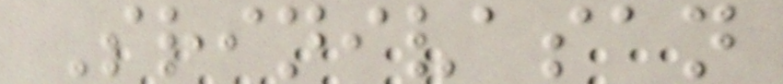Srinivasan
